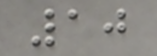10
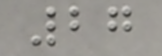27
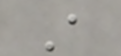A
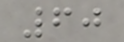60
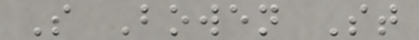S Bowen St
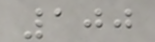100
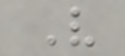V
